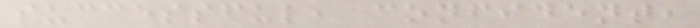successful, confident,
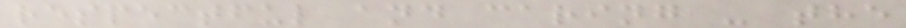respectful and caring - the
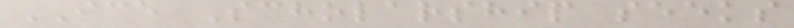ICE Scholarship seeks
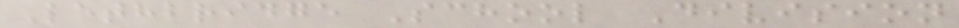Lethbridge School Division
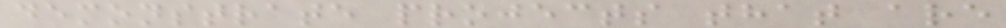demonstrate projects that are
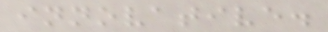innovative.
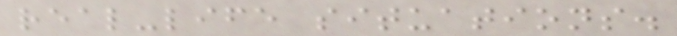real-life situations.
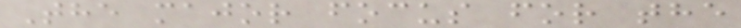The major focus for the
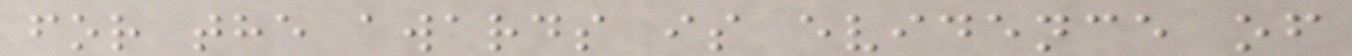for the awards is evidence of
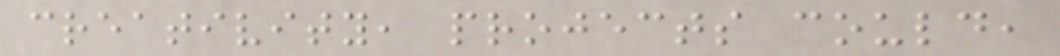creativity, projects could,
